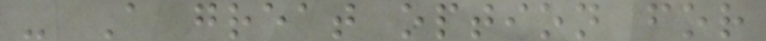- A great option for
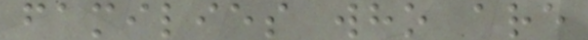families who are
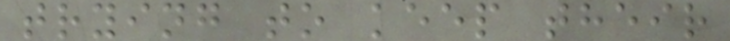trying to keep their
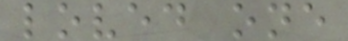loved one
